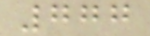777
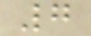7
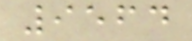9564
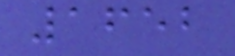1652
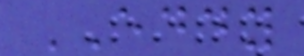EDDY
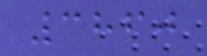3860
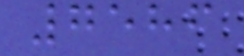7586
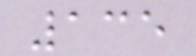135
